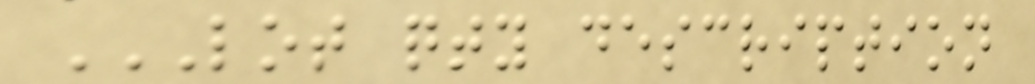LOT QTY DESCRIPTION
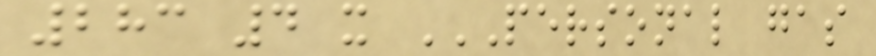283 4 x PERSONAL GAS
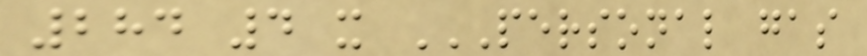284 4 x PERSONAL GAS
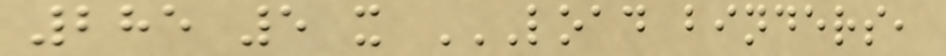285 5 x LOAD BINDERS,
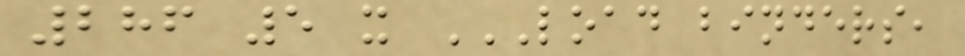286 5 x LOAD BINDERS,
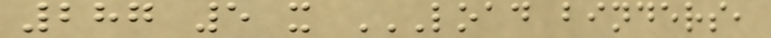287 5 x LOAD BINDERS,
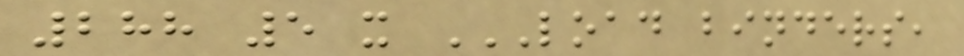288 5 x LOAD BINDERS,
